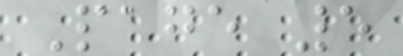Page 5
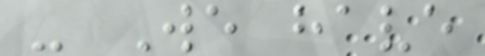- We have
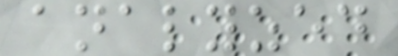analyzed
